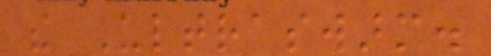the Ultraswarm.
